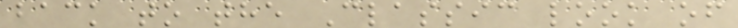back to the Classic look of
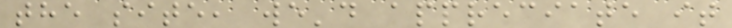the site, we'd appreciate it
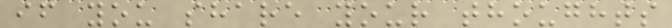if you share your thoughts
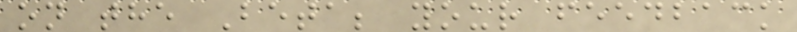on the Beta; your feedback
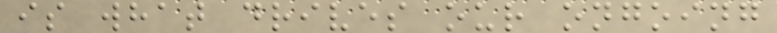is what drives our ongoing
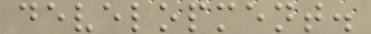development.
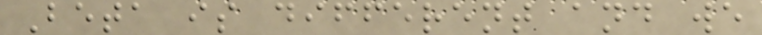Beta is different and we
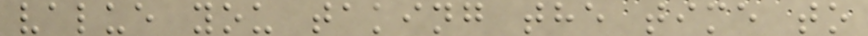value you taking the time to
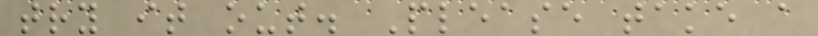try it out. Please take a
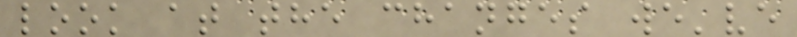look at the changes we've
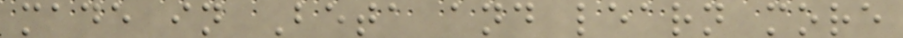made in Beta and learn more
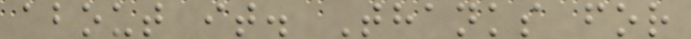about it. Thanks for
